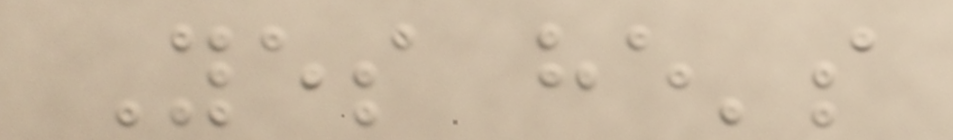Yes he's
